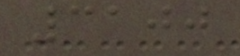3100
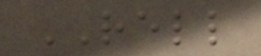RELL
